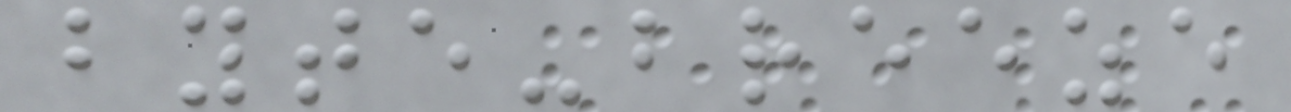byte-breeze
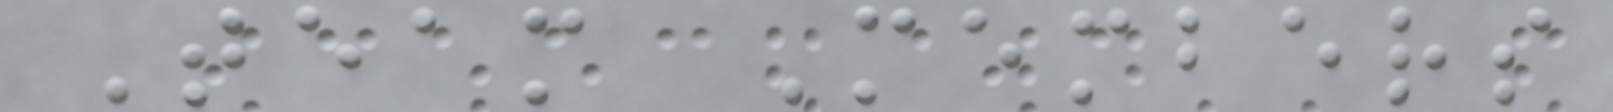Team Members
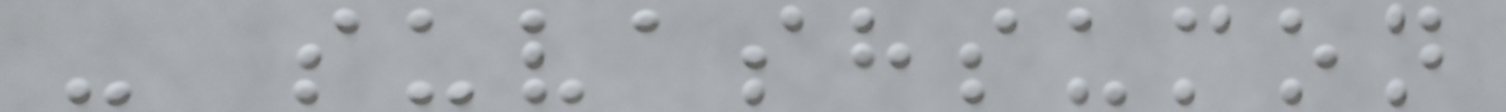- suvashsumon
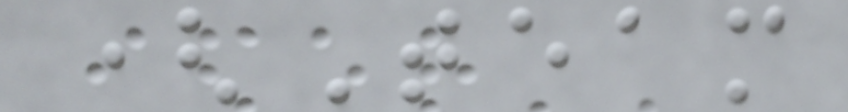(Team
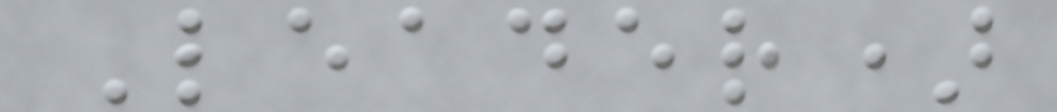Leader)
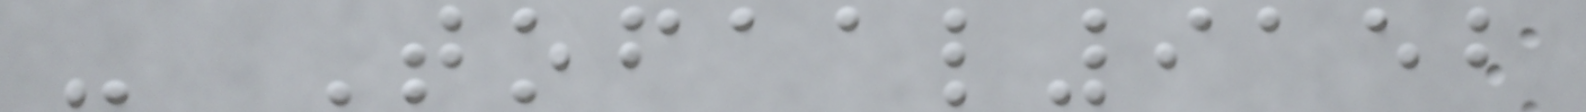- Tofaal9152
